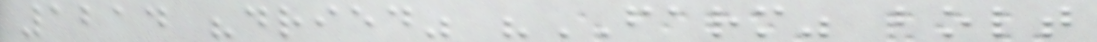1214 "dried" "FARM" bolt
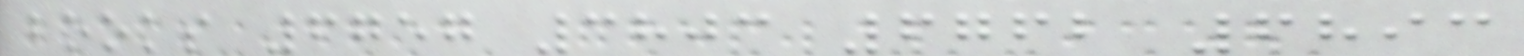books 6757 3803 6762 6893
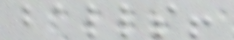balls!
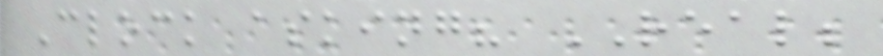Clock asking? REAL;
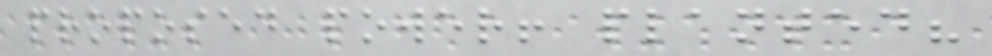proposed power! planted?
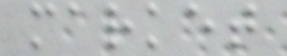market
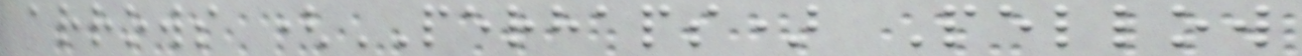arrows (PERHAPS) Pellow
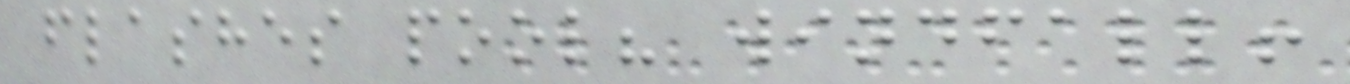flashes pool? windfall!
